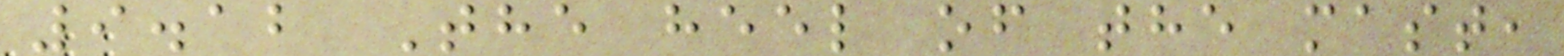9.12 The heel of the mast,
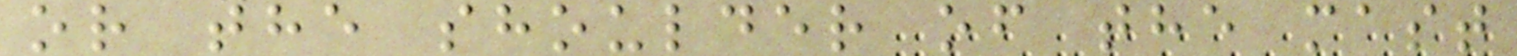or the shoulder of the mast
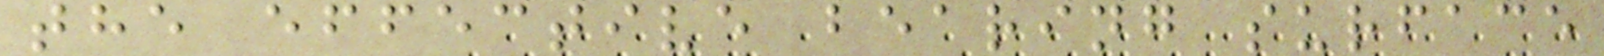the effective bearing surface
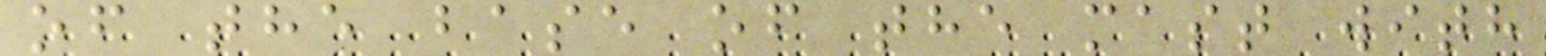of the base of the mast with
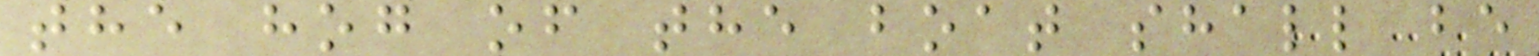the hog of the boat shall be
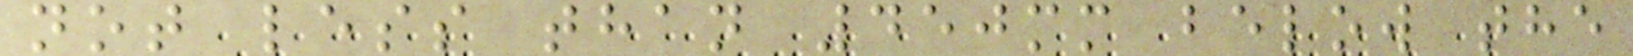not less than 450mm below the
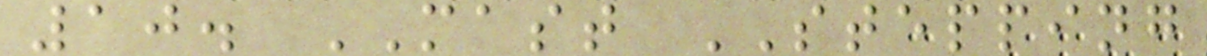10. MAST STEPPING
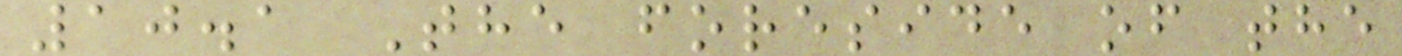10.1 The foreside of the
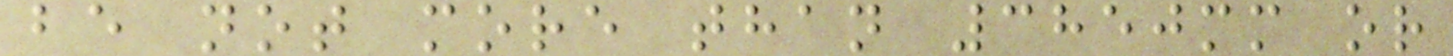be not more than 3850mm or
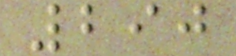290
